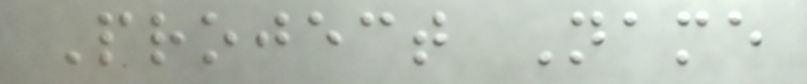Project Name
